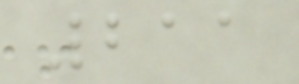211
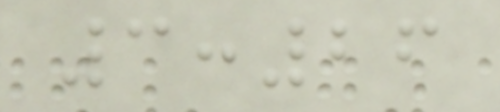3:26
